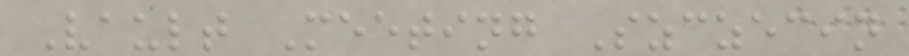Vault Meeting Szczecin
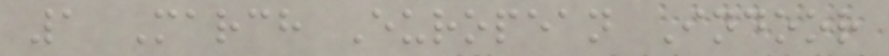1 March European Indoor
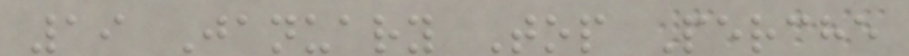19 January Top Perche
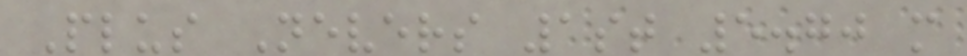Plus Nevers 1st 5.70 m
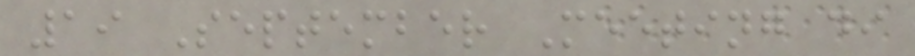19 September Meeting di
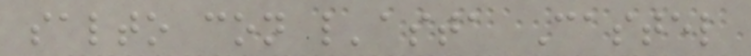salto con l'asta Castel
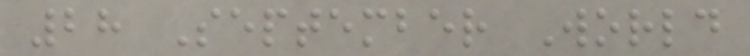28 September World
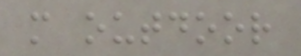m outdoor
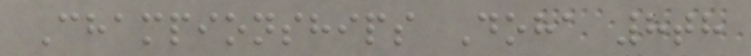Championships Doha 8th
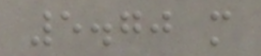5.70 m
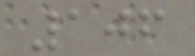106
